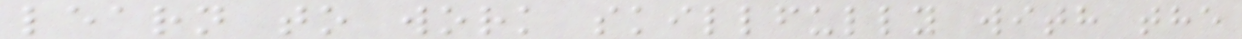learn to work skillfully with the
